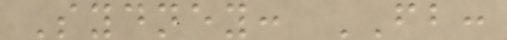Sydney: FB:
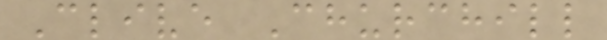Clive Churchill
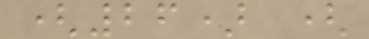(26) (
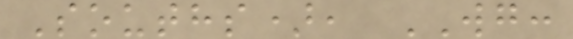Souths), WG:
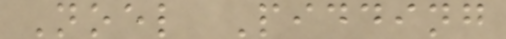Noel Pidding
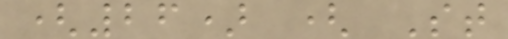(26) ( St
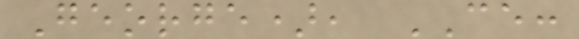George), CE:
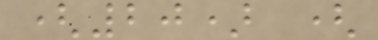(20) (
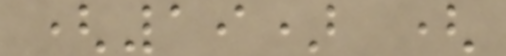(19) (
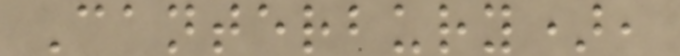Canterbury),
